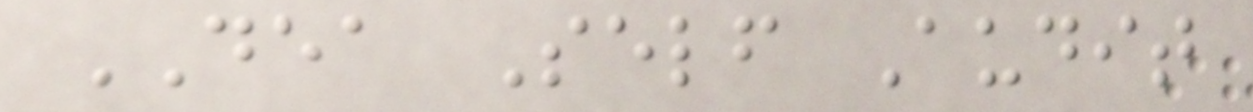DEA Self Audit
